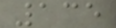135
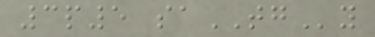3p5 saTGy
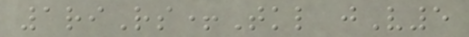1riRs+Tkl jV5
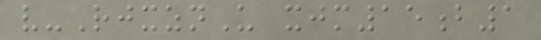v-RjxznU xjm15b1
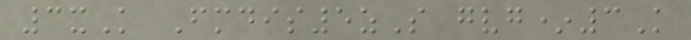3xK Fmdis5zS gvg*3K
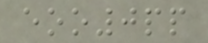eoo0pp
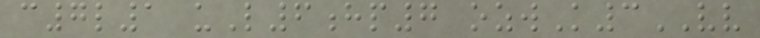c7l1 uL6hp7 ozwK3VV
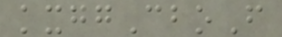kxggCboF
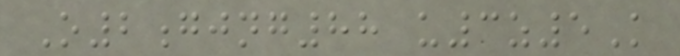O2gjng88 u3z5K
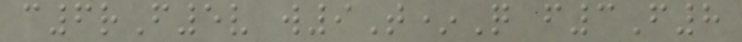c6rF5v w9T*Q f3F8
